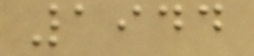1944
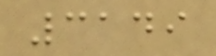3149
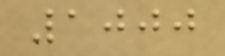1000
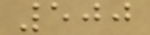500
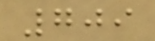709
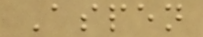Aspen
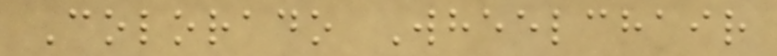Colorado Wheelchair
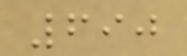690
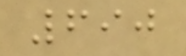690
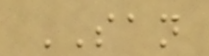SAN
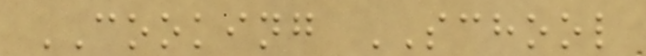COOKING SCHOOL
